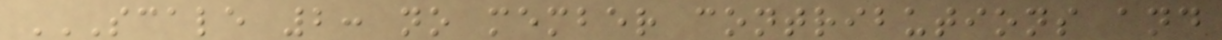SCALE 2: NO MEMBER CONTRIBUTIONS AND
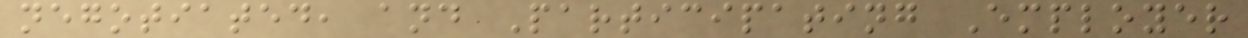negotiated, and Participating Employer
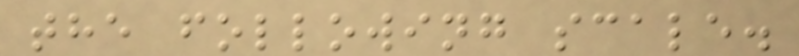the following scale.
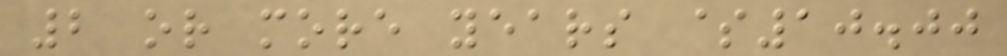2 or more years $10.00
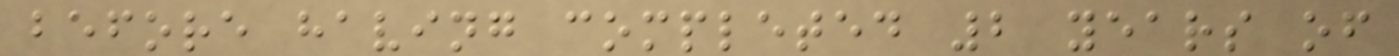before having completed 2 years of
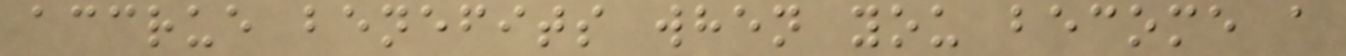accrue benefits when you become a
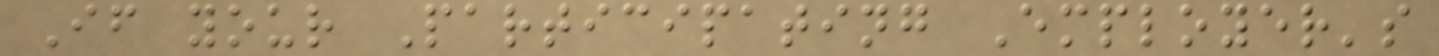If your Participating Employer's
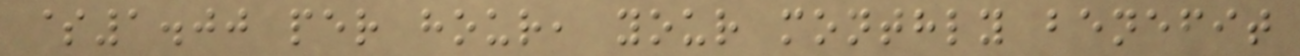$1.00 per hour, your monthly benefit
